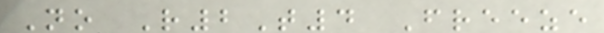No R2T4 Freeze
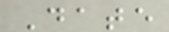Date
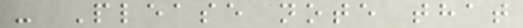- Please note that
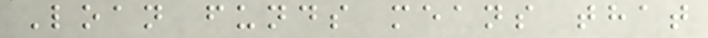Loan funds means that
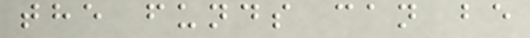the funds can be
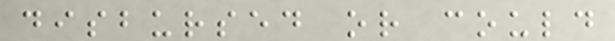disbursed or could
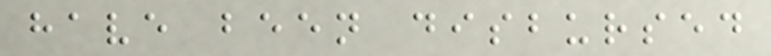have been disbursed
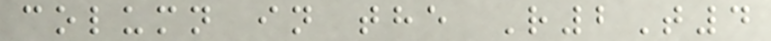column in the R2T4
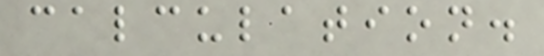calculation.
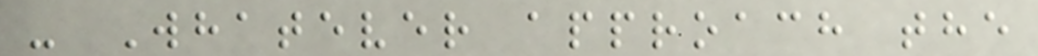- Whatever approach the
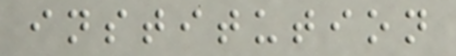institution
